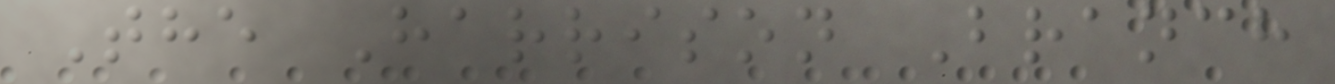The Harrison Branch
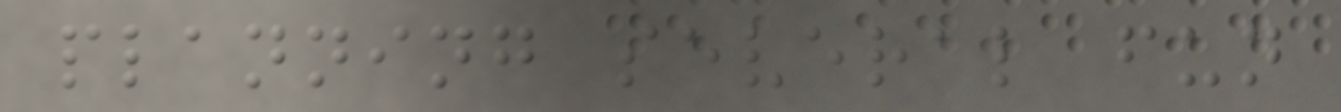planning several fun
